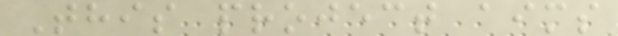This project aims
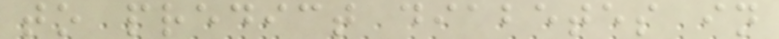to predict diabetes in
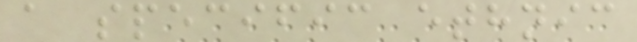a specific ethnic
